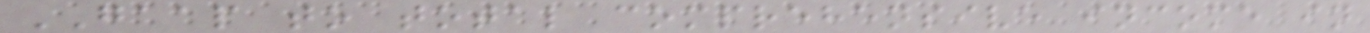GAAP to total comprehensive income in
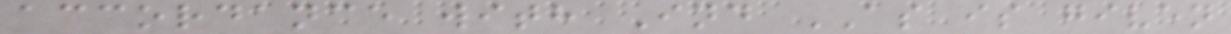accordance with Ind AS is given
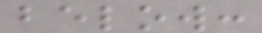below:
